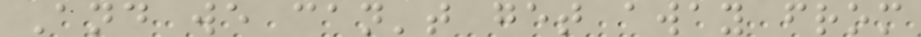And we can't get away from
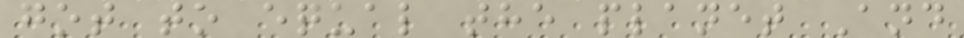got to equal the planet And
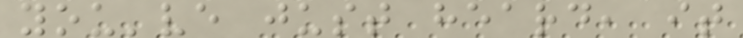you've just heard, it
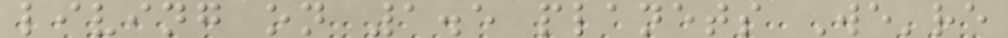living on 1.5 planets We're
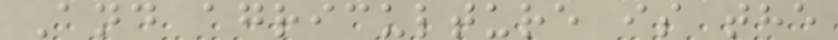And agriculture is the
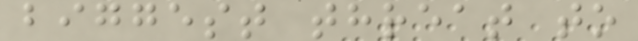biggest threat to
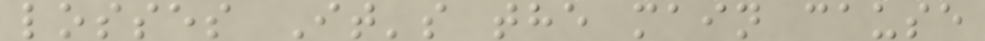losses It's the main cause
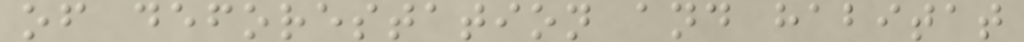of deforestation and habitat
